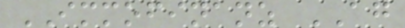IMMOFINANZ AG
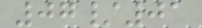07/01
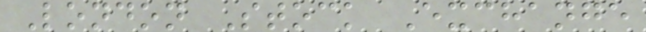London Stock Exchange
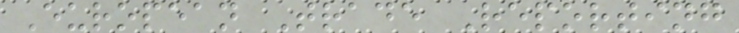European Trade Reporting
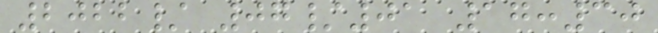2022/ 07/01 17:30
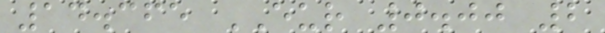14.365 EUR 0.00 2
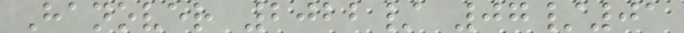Hanover 2022/ 07/01
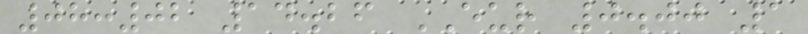08:02 14.26 EUR 0.00 1
